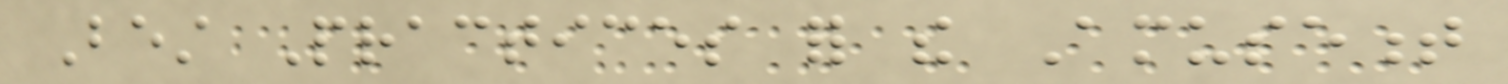Best Practices for the Amusement
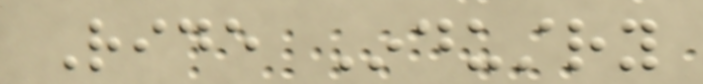Ride Industry
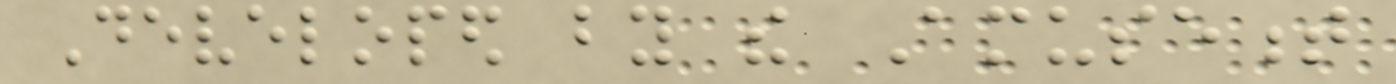Developed by the Amusement
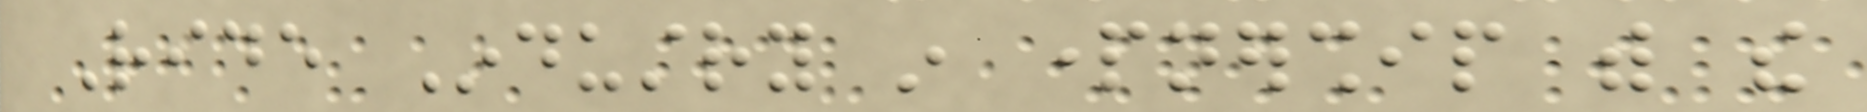Ride Industry in partnership with the
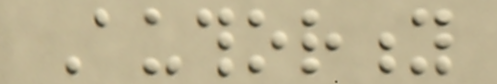Authority
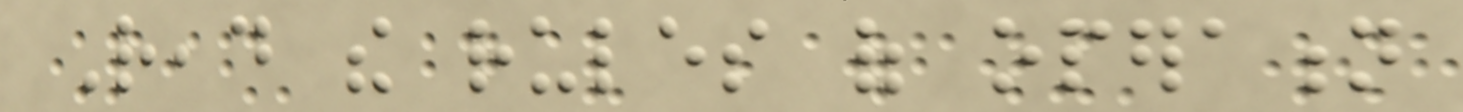Read the rules of operation
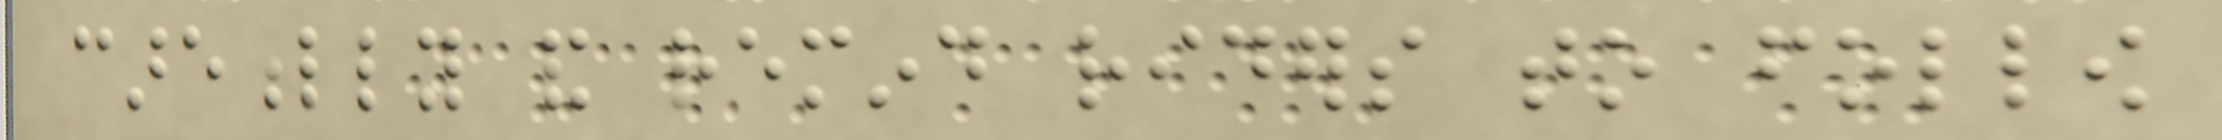carefully and remind riders to follow
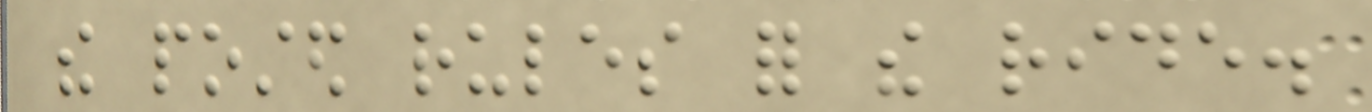the posted rules for the ride.
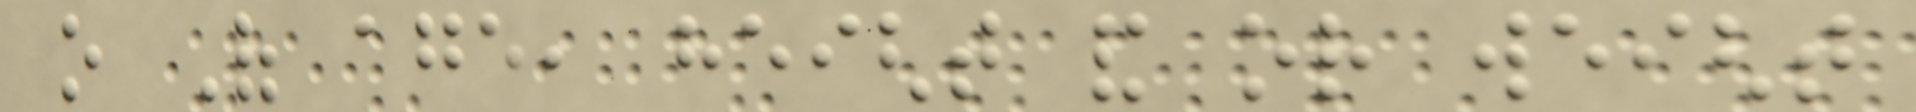o Of age, height and or weight
